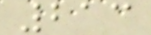213
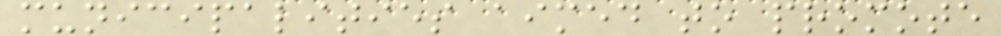municipalities aimed to promote
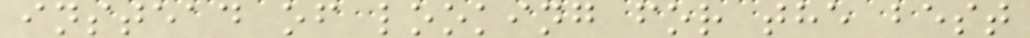instead of looking for the best
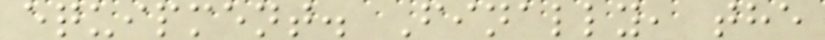equipment. Finally, the
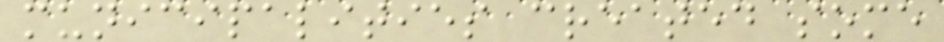municipalities created some
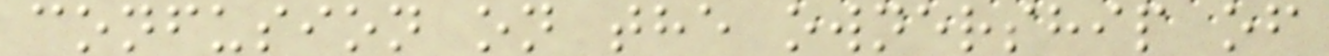confusion on the ownership of
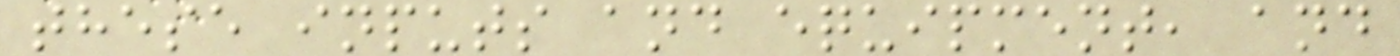these inputs and equipment, and
